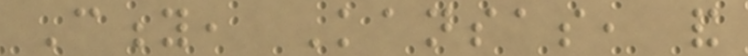City, Kansas, and
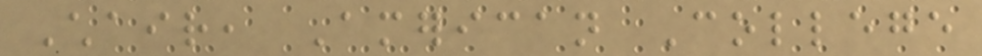Chair, American College
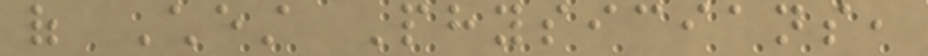of Chest Physicians,
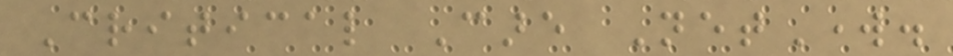Critical Care NetWork.
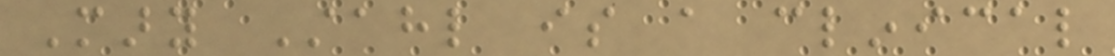Mary Stahl is a clinical
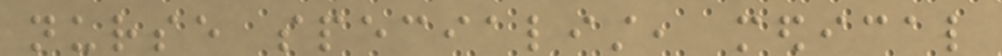nurse specialist, medical
